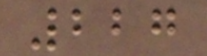227
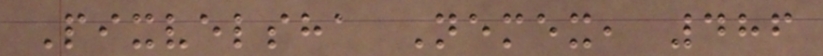Pixvelsha Nemex, 486
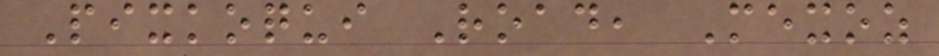Pixkoqui Road, Mexoz
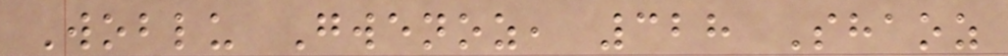Woblu Gwenoz, 328 Shaoz
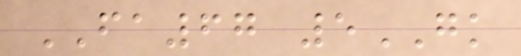FA67 5GK
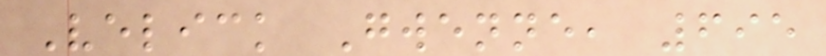Velick Gwenne, 695
